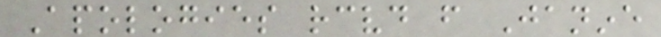Apologies received from Janine
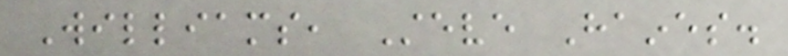Williams, Steve Haines.
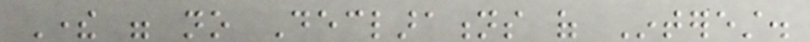There were no Declarations of Interest.
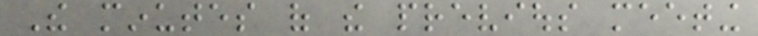The minutes of the previous meeting
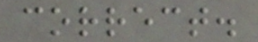correct.
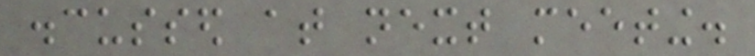discussed at next meeting.
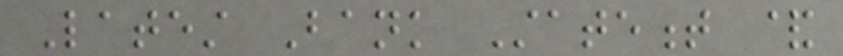Latest Bank Statement &
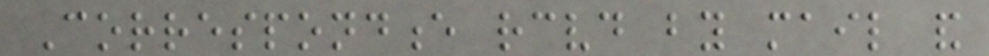Correspondence received by mail and
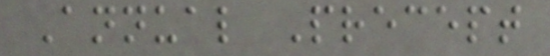Annual Precept
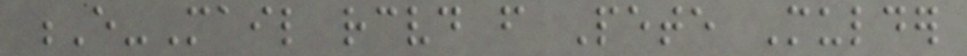E-Mail received from Pete Mulder
